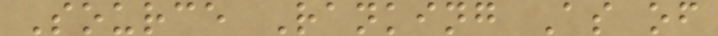Source Ranking As of
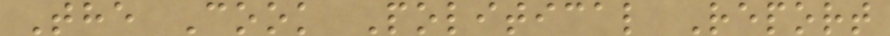The Cook Political Report
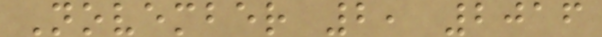November 2, 2016
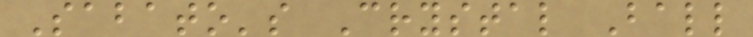Sabato's Crystal Ball
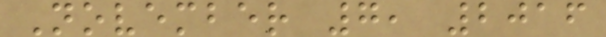November 7, 2016
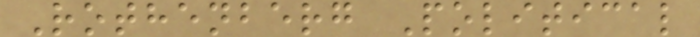Rothenberg Political
